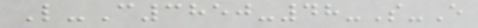L-C3850-48-S-E
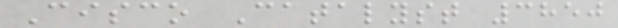Cisco Catalyst 3850
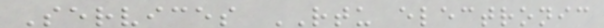Services RTU electronic
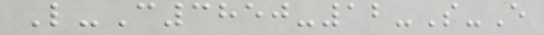L-C3850-12-S-E
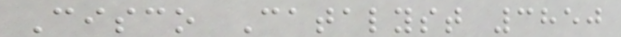Cisco Catalyst 3850
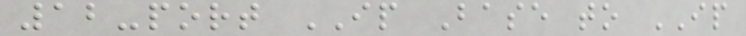12-port IP Base to IP
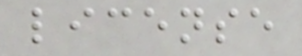license
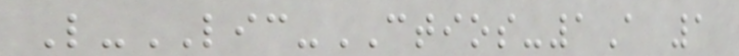L-LIC-CTIOS-1A 1
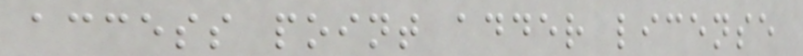access point adder license
